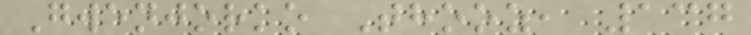Gwenjorko Thooz, 137
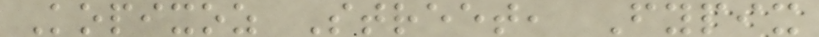Kopixoz Street, Fypix
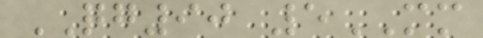QG90 5MM
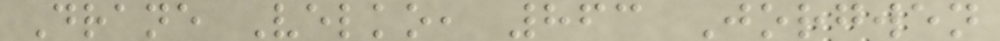Drane Velko, 863 Jorgwen
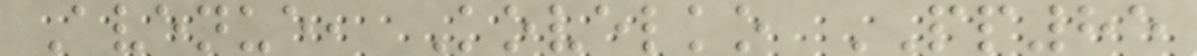Avenue, Kovelko PP85
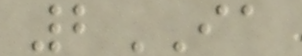2IA
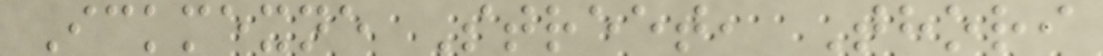Ickmexne Street, Thori
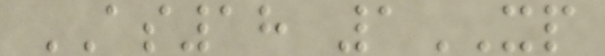AS18 1XP
